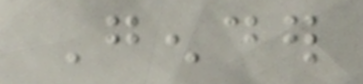Gender
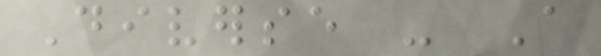Diverse - A
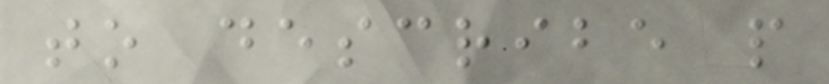to describe people
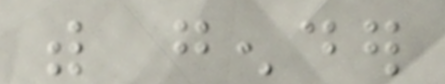with gender
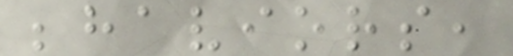behaviors,
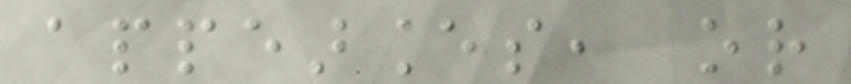appearances, or
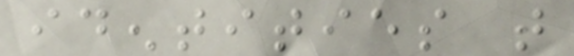identities that
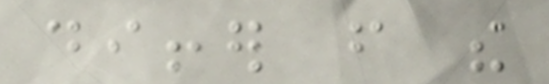differ from the
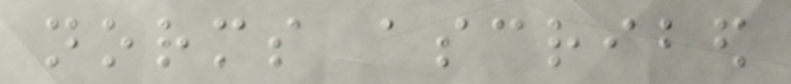norms ascribed
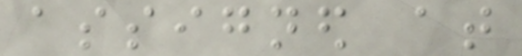assigned at
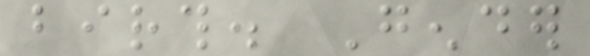birth. Gender
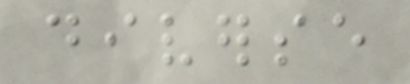diverse
